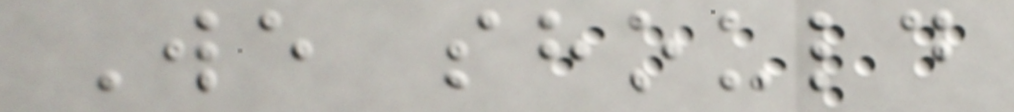We should
